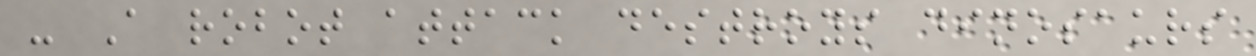- A robot attack destroys dinosaurs
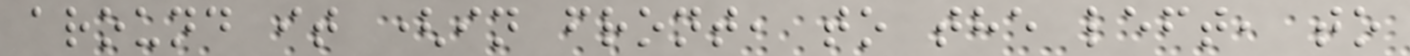around it (in front, to the left, to
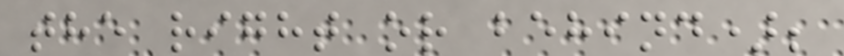the right or behind);
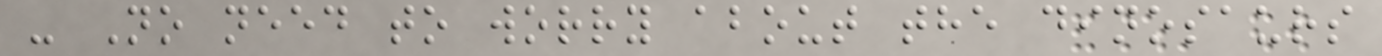- No need to worry about the dinosaurs
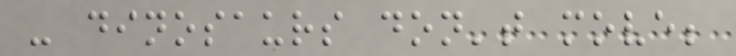- dinosaurs don't move;
